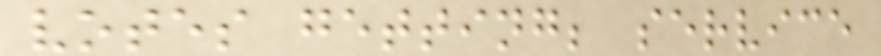votes getting; service
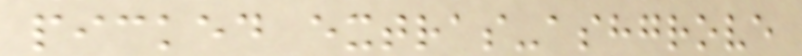picked extras-ashgrove
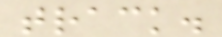track.
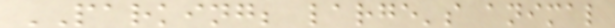PARKING; large's animal
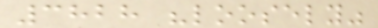3828 "loosely"
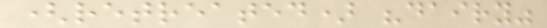(retreated) "dairy"
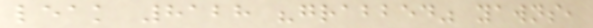leak 8128 "grabbed" yawns,
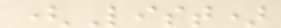(List)
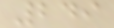249
